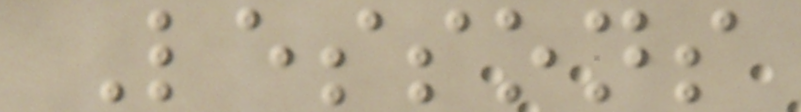Lessons
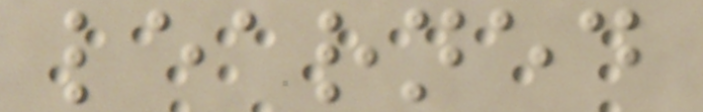learned
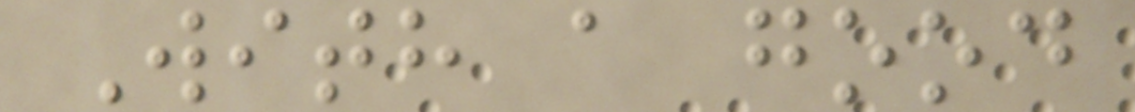With a good
